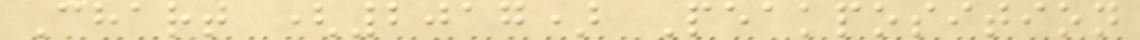Chart (2017) Peakposition
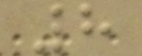8
